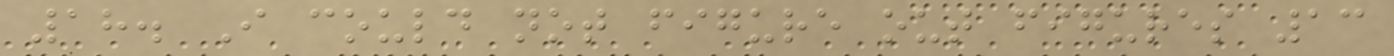18. I could not figure out figures 13
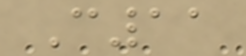C11
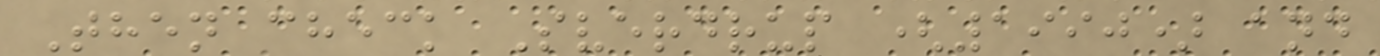Then check Sverdrup (1990) and
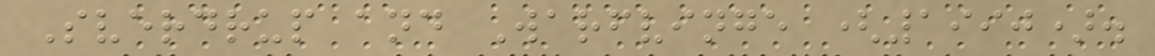Sverdrup and Warfvinge (1990).
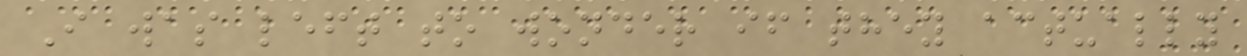I was left to wonder if they actually
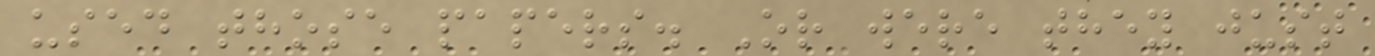used those papers. Or were they just
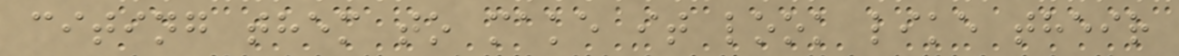citing them to make it look like their
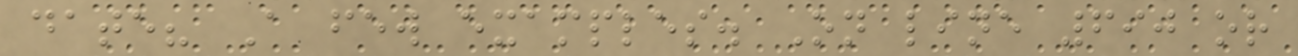date? A few examples. On line 690 or
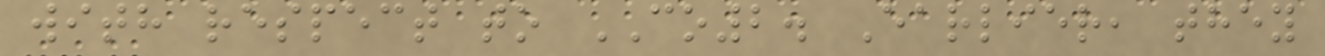with respect to CO2. Earlier, they
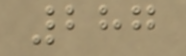287
